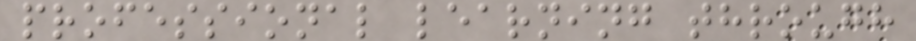professional learning through
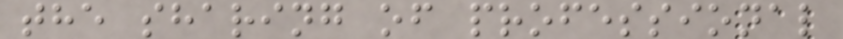the sharing of professional
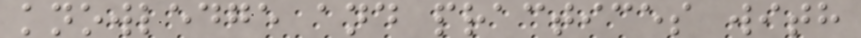knowledge and practices with
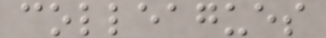colleagues
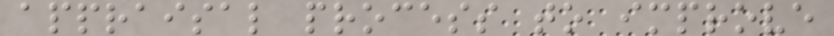appraisal process to improve
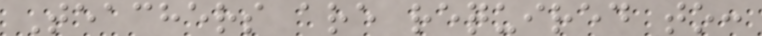Teachers are required to:
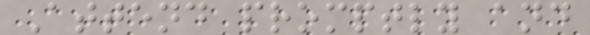Attend promptly and
